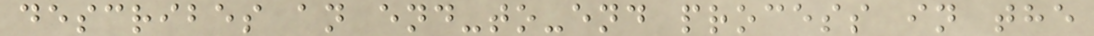describes an end-to-end process in the
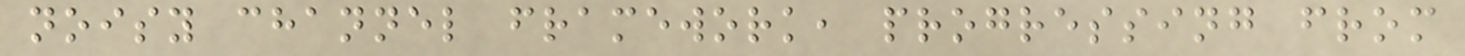noisy channel framework, progressing from
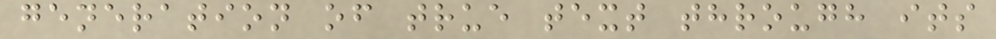generation of true text through its
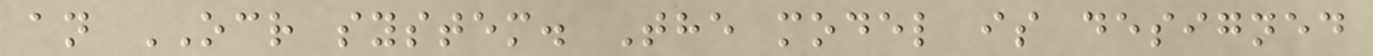an OCR system. The model is designed
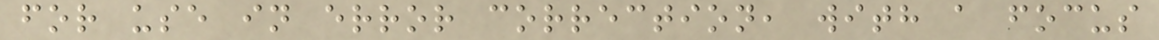for use in error correction, with a focus
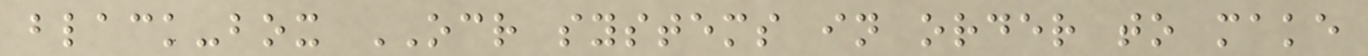black-box OCR systems in order to make
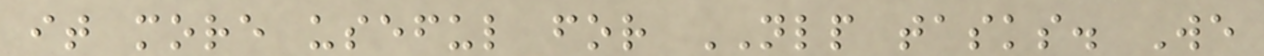it more useful for NLP tasks. We
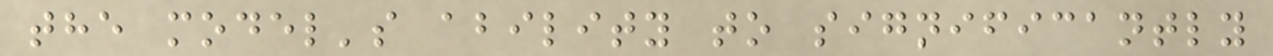the model's ability to significantly
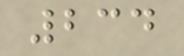234
